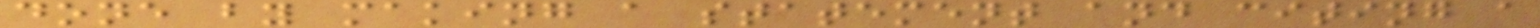done by making a statement and citing a
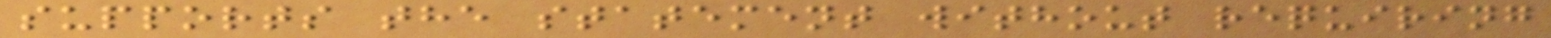supports the statement without requiring
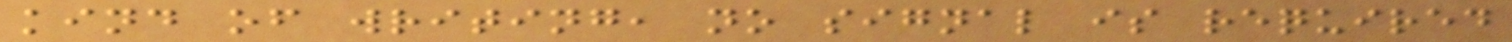kind of writing, no signal is required
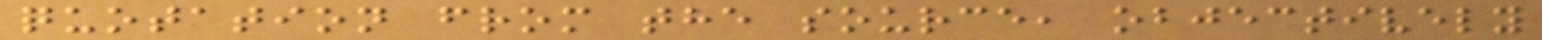quotation from the source, objectively
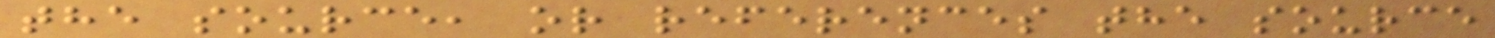the source, or references the source
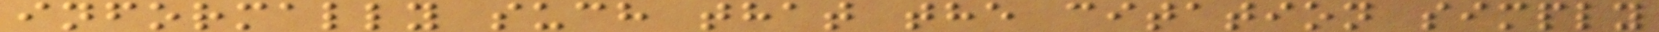informally such that the citation simply
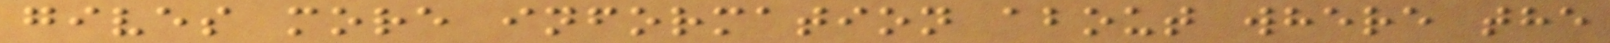gives more information about where the
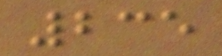235
